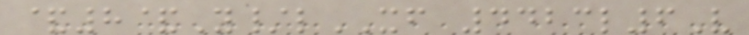&8&Y/lXF 4423l6V
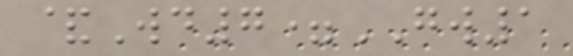&Wd7=GW1
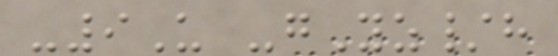-9U -gYz/h
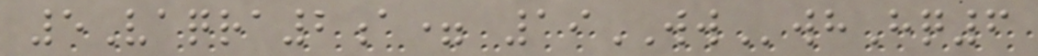5Vaqra2a= 19WWwhHq6
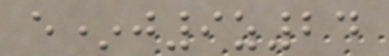e*j9z24
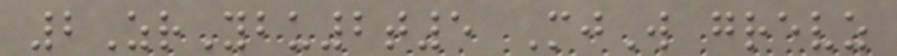2ZrYbu2t5 MjW grevz
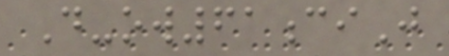D-ow61ciJ
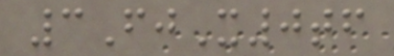3FjX0tf
